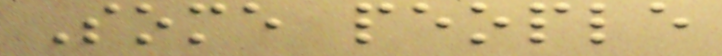Some people
